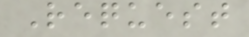Request
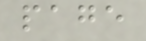page
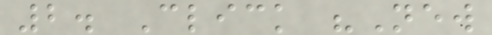2. Click "New
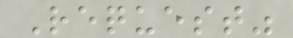Request"
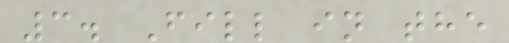3. Fill in the
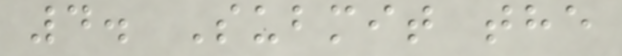4. Submit the
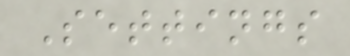Settings
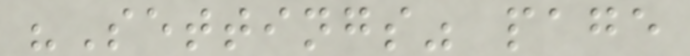"Settings" page
